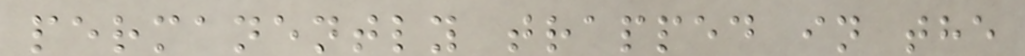permanently trapped in the
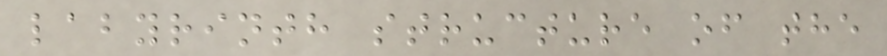labyrinth structure of the
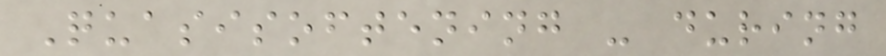Quasisoftening - during
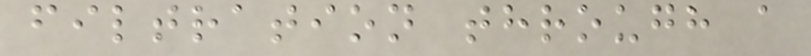filtration through a
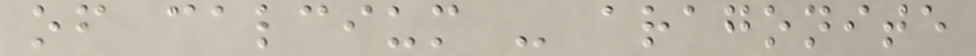of calcium - aragonite
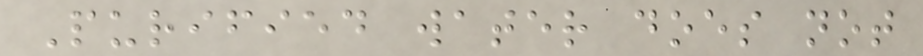Purified water does not
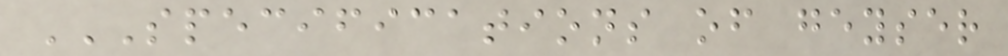SPECIFICATIONS OF GEYSER
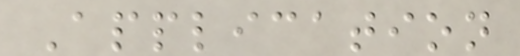Application
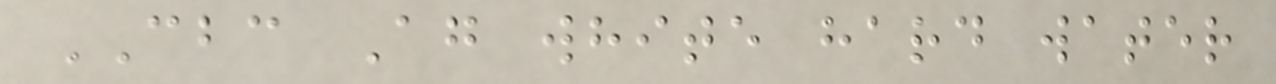CBC Ag white hard water
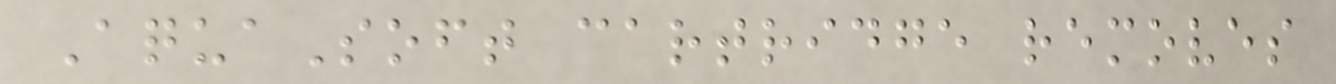AquaSoft cartridge removes
